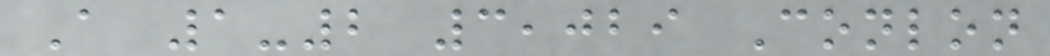A 1-2 3,029 Conlon
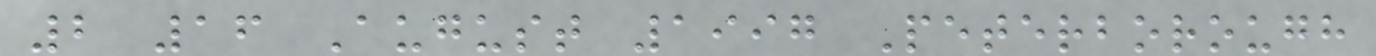2 16 August 1997 Peterborough
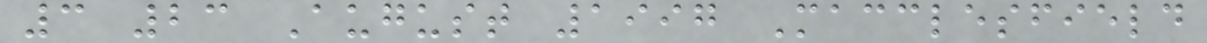3 23 August 1997 Macclesfield
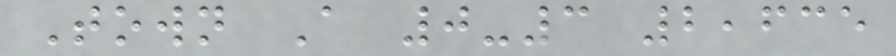Town A 0-3 2,635
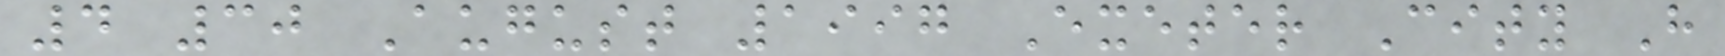4 30 August 1997 Exeter City H
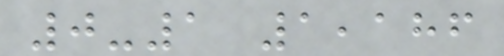0-1 1,186
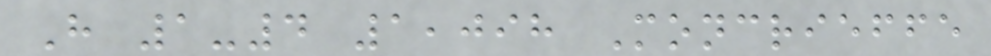H 1-4 1,098 Moncrieffe
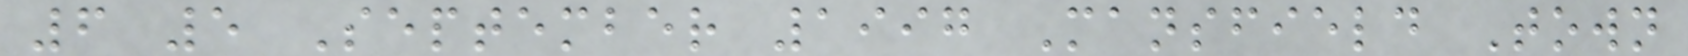6 5 September 1997 Mansfield Town
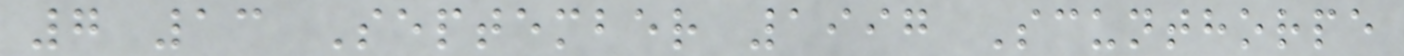7 13 September 1997 Scunthorpe
